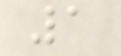1
